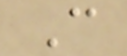C
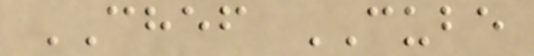CHEF CUBE
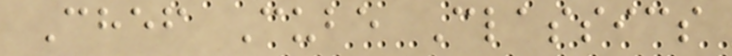Chef Cube Classics
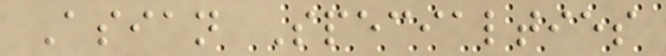Asian Specialties
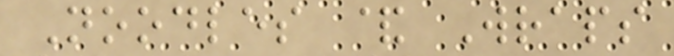Noodles & Wraps
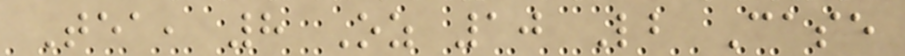Tea, 8 Oz 10 Lb Case
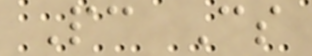Pc Cs
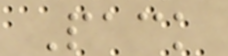Pack
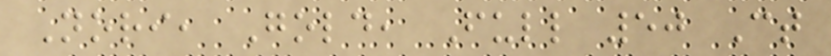Nori, Gold, Full 50 Ct
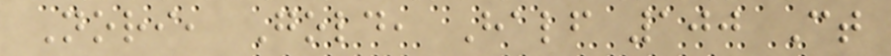Nori, Gold, Half 100 Ct
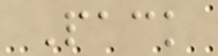Pack
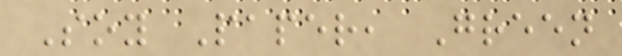Soy Paper, Green
